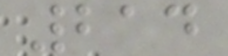214
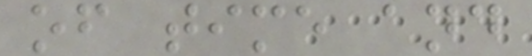of time and
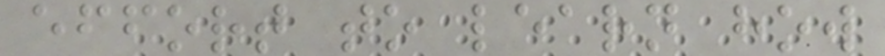effort to learn how
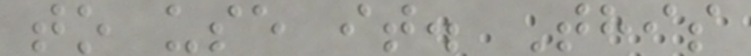to use it. This
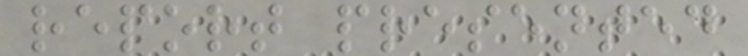report presented
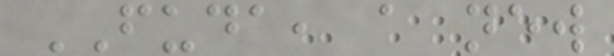FUDA, a new
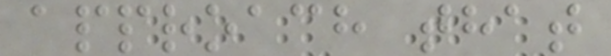approach that
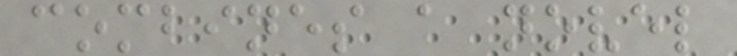combines a novel
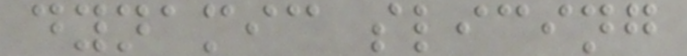dynamic slicing
